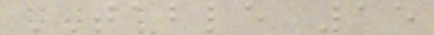TABLE 15
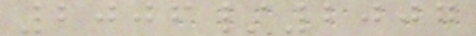2006/2007
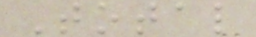Total
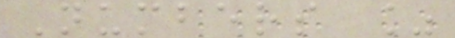Numbers %
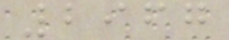2967
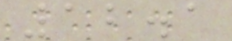12.1
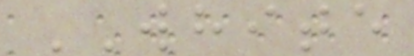WHITE
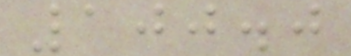100.0
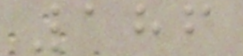186
